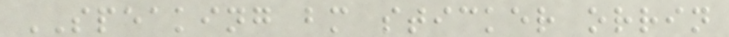SPEAKING bm sticker orrin
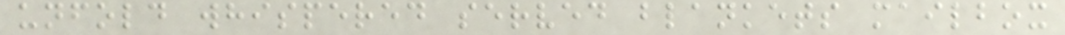unfold whispered served blankets mailbox
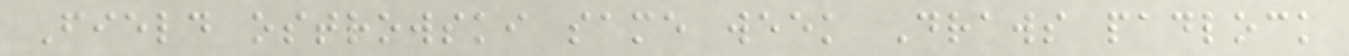Field ostrowski same week Draws padlock
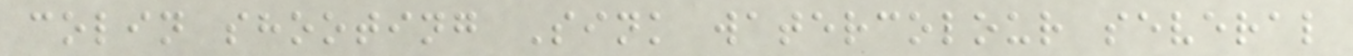colin shooting Sink watercolour several
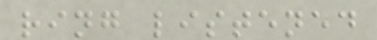ring listened
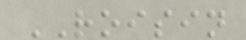ROISIN
